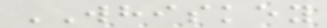WHISKEY
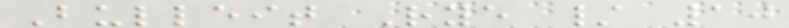Bulleit Rye / 10
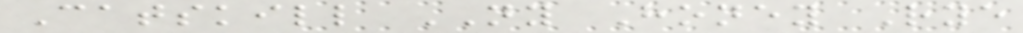Catskill NY Honey Rye
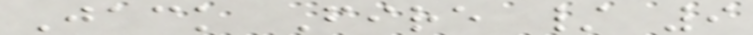Jack Fire / 9
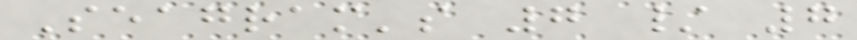Seagram's 7 / 7
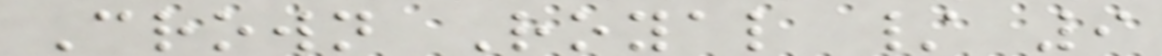Crown Royal / 9
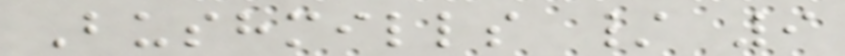Bushmills / 9
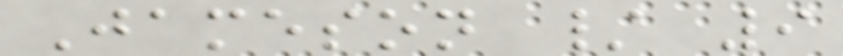Jameson / 9
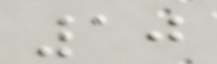10
